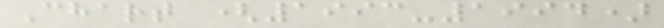Chart (1993-1994)
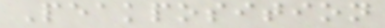Peakposition
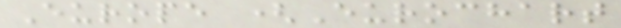Europe (Eurochart
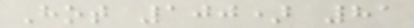Hot 100) 81
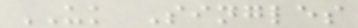UK Singles
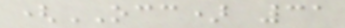(OCC) 31
